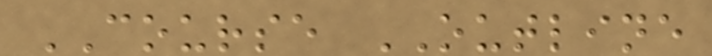COURSE OUTLINE
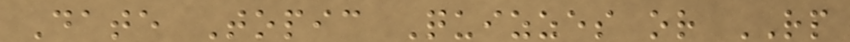Date Topic Quizzes or RP
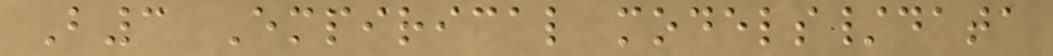B3 Empirical models/data
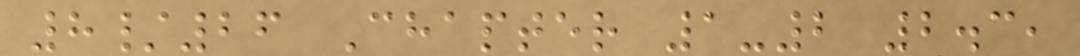8/26 Chapter 1-2 2.3,
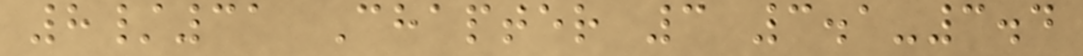8/31 Chapter 3 3.1-3.4
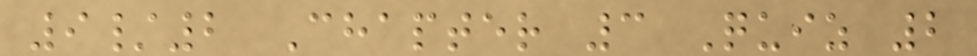9/2 Chapter 3 Quiz 2
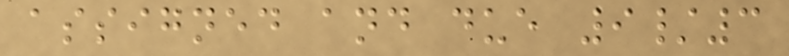assigned and due 9/3
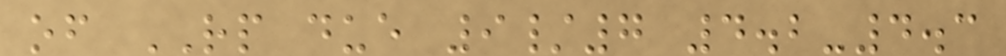of RP due 9/7 4.2-4.3
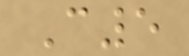C5
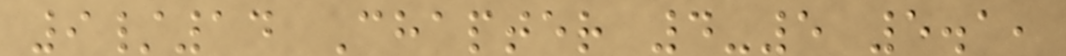9/14 Chapter 4-5 5.1,
